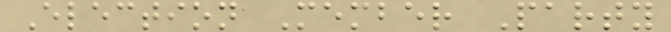Election Member Party
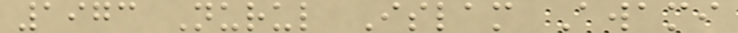1973 Nurul Islam Awami
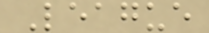League
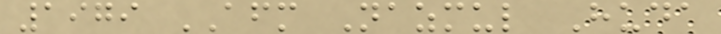1979 AFM Nazmul Huda
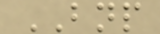BNP
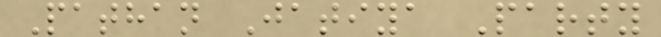Pathan Jatiya Party
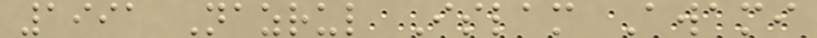1991 Nazrul Islam Awami
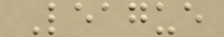League
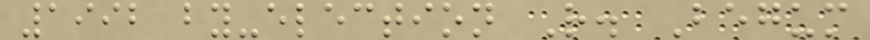1992 by-election R. Begum
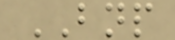BNP
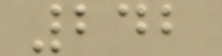242
